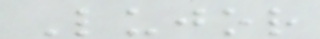Lujor
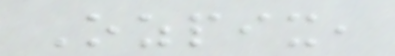Ozpix,
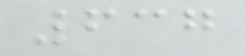637
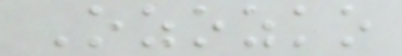Ozozko
